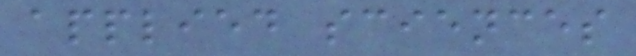applied sciences
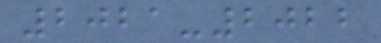2021-2022
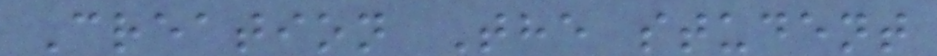Creation The student
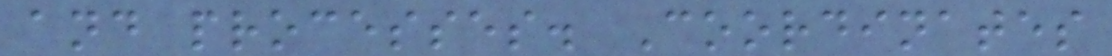and processes. Coordinates
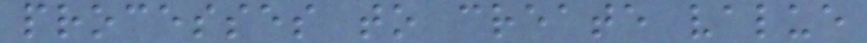processes to create value
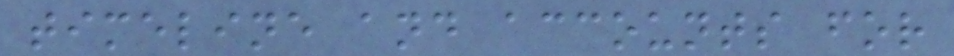timeline and accounts for
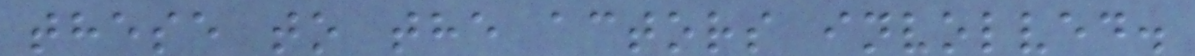these to the actors involved.
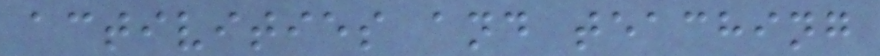activities and teaching
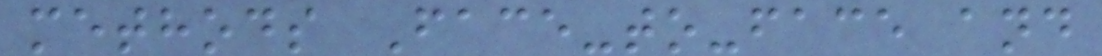methods Face-to-face and
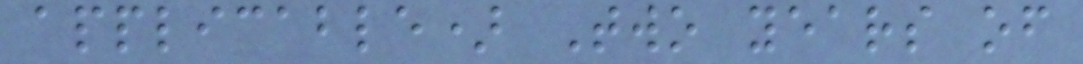applicable) Two years of
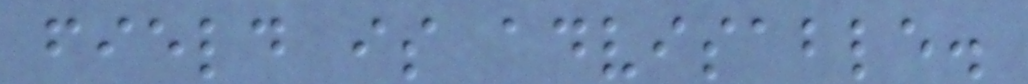field is advisable.
